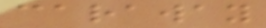caraway
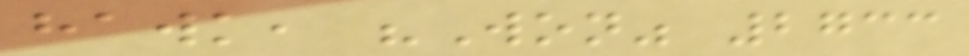hawk, "Won" 2733
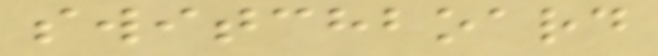switchboard
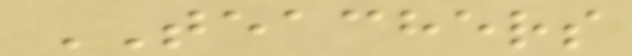TEACHERS
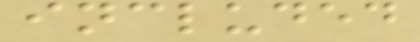included
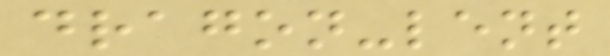dragon-lent
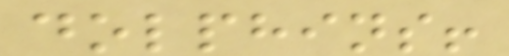dolphins!
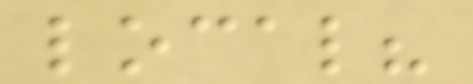local?
